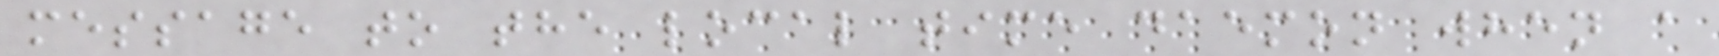message to the local time daemon when a
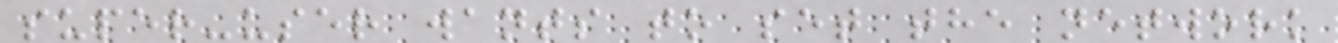super-user wants to set the network
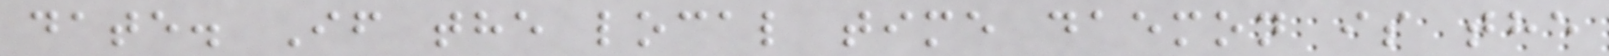date. If the local time daemon is the
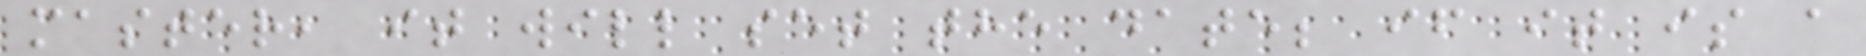master, it will set the date; if it is a
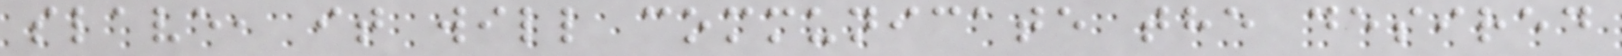slave, it will communicate the desired
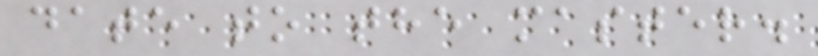date to the master.
